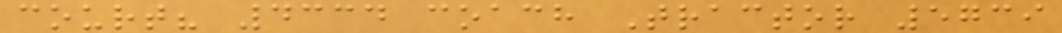court? 4334 coach Tractor 5739
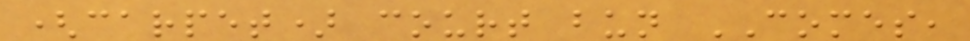(carpet) court bun COMES,
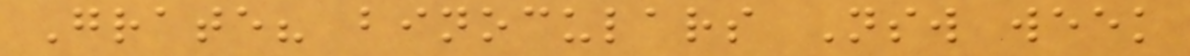Grate? binoculars Nsw week
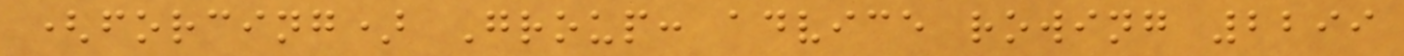(forcing) Group: advice rowing 2299
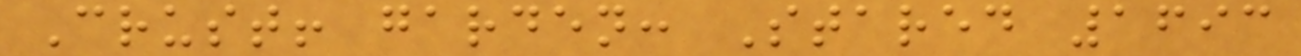Crust! garden: Stared 1693
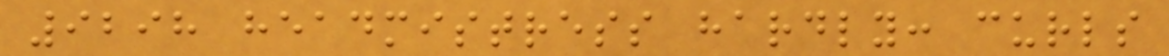9298 headmistress hardly: curls
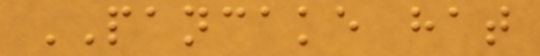PANCAKE hat
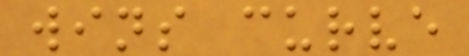wins curve
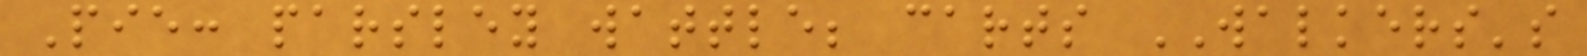Pie: parsley wattle; carts WALKERS's
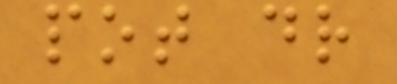pot dr
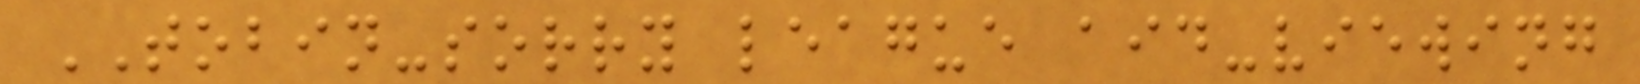TOBIN-sorry league aid-viewing
